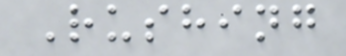Rushing
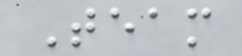Team
